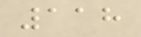118
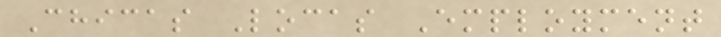Chicas Locas Employment
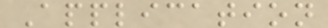Application
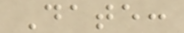Date:
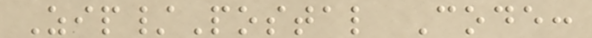Zip/Postal Code:
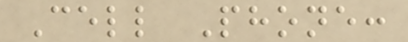Cell Phone:
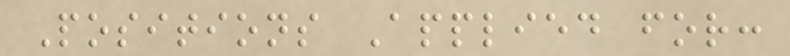Positions Applied for:
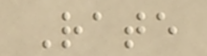Rate
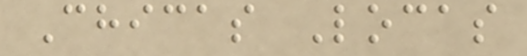Chicas Locas
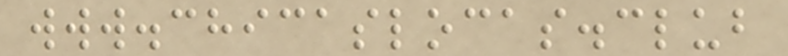www.chicaslocas.club
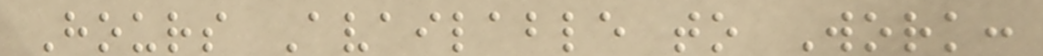Hours Available to Work:
